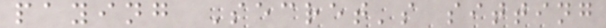paying Secret's sitting
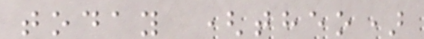today (theo)
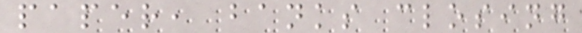paper, banks closing
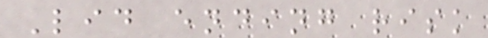Lid ending risk
